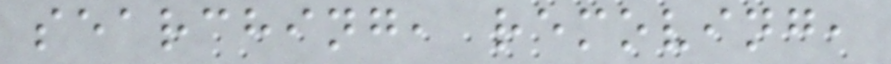searching, removing,
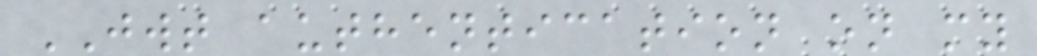JWT authentication on my
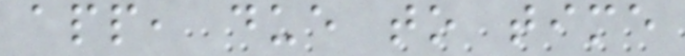app, due to time
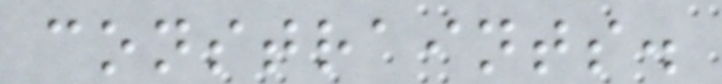constraints.
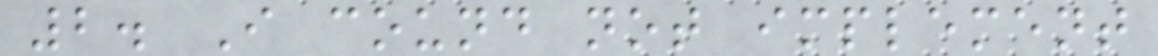2. I cound not implement
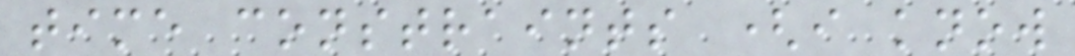time constraints (i know
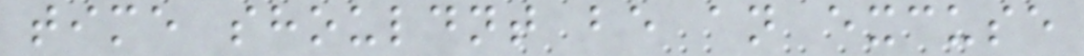time shouldnt be an excuse
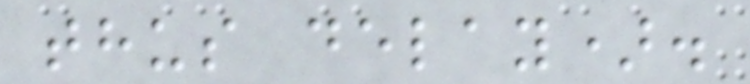thus delay).
